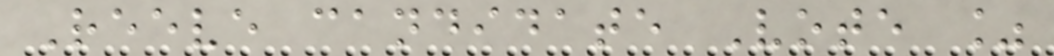Reeve candidate Vote %
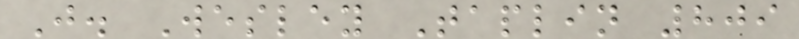J. Wesley Taplin 809
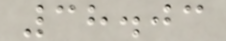38.03
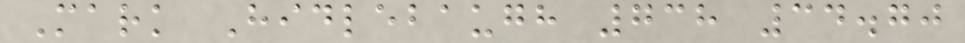Mark Hidlebaugh 738 34.70
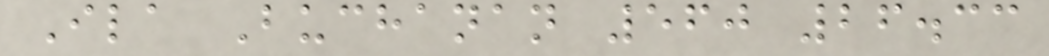Ila Buchanan 560 26.33
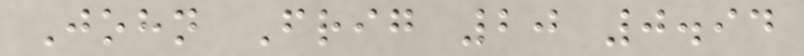John Frig 20 0.94
